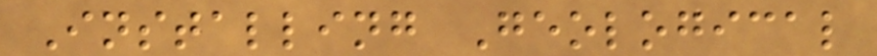Installing Geological
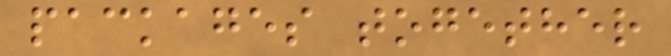packages together
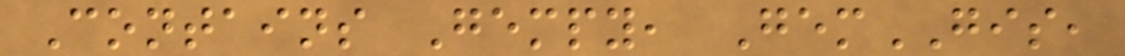Contains Gempy, GemGIS,
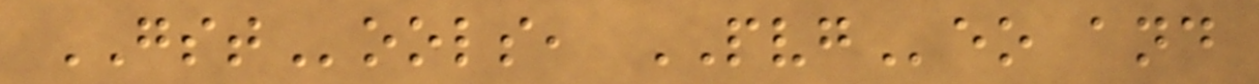GSTools, PVGeo and
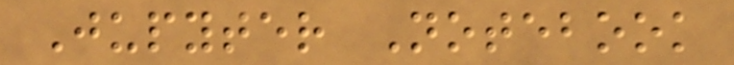Jupyter Notebook
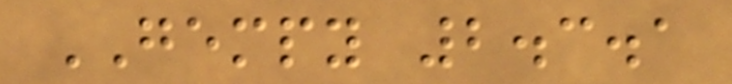GEMPY 2.3.1
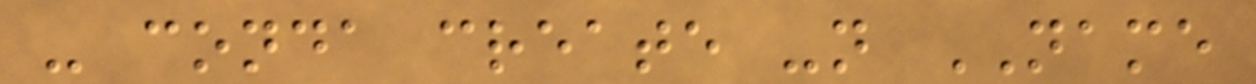- conda create -n NAME
